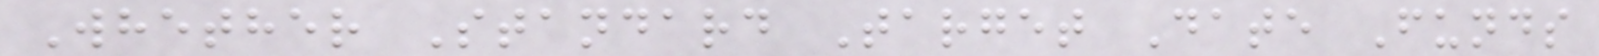Whether Standard Target Date Funds
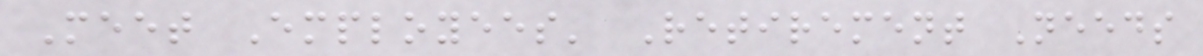Meet Employees' Retirement Needs
